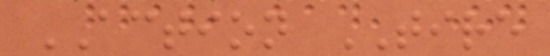ACTION TIRE
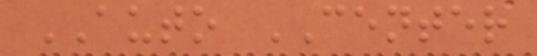AUTO CENTER
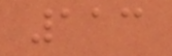113
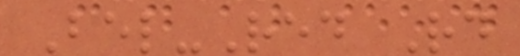Bel-Red Rd
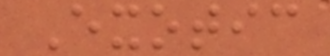Exotic
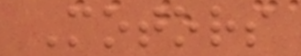Motors
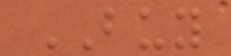BUY
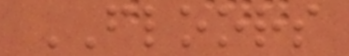FLOORS
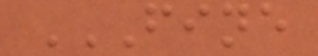FINE
